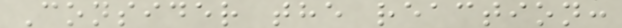Consider the reaction:
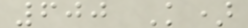600 K)
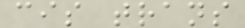cis trans
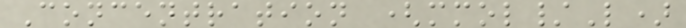Concentration (mmol/L)
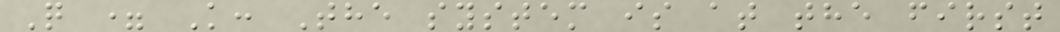Q = K: The system is at the first
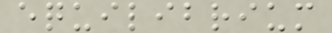equilibrium
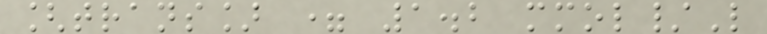[trans] = 1.2 mmol/L
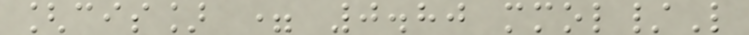[cis] = 0.80 mmol/L
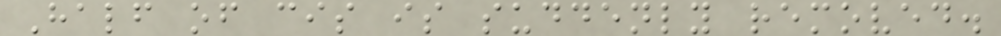Half of cis is suddenly removed.
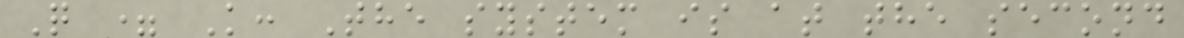Q = K: The system is at the second
